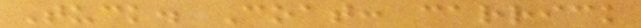Tuck. Coat: carrick
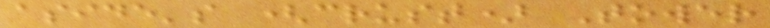aside's (crust) Tower
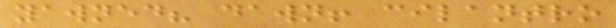yawned? dawn! cilantro
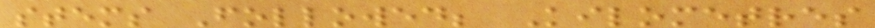stems Followed; Kilometres
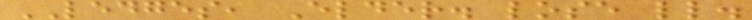LEDGES, Elder. lose ll.
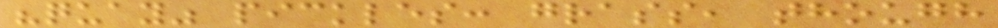"quay" pickles: grass, though
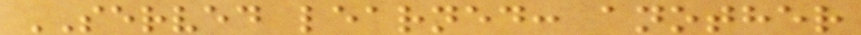SERVED learned: another
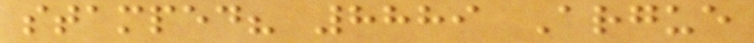stamped? 8889 Argue
